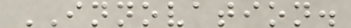INNOVATION.
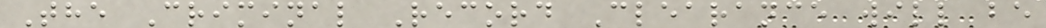The Criminal Record Clearance will be
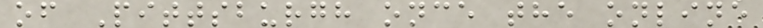of Pittsburgh once the online
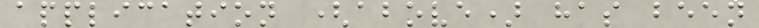application (above) has been
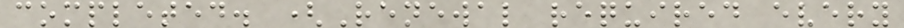completed. (Renewal required every
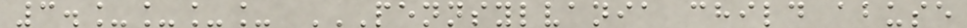3.____ PENNSYLVANIA CHILD ABUSE
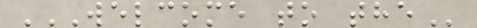WELCOME TO THE
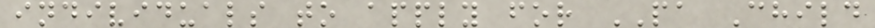individuals to apply for PA Child
